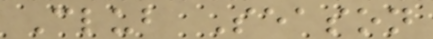Club Season
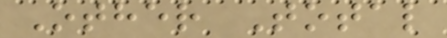Other Total
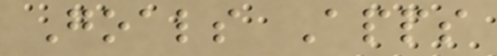Goals Apps
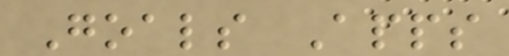Goals Apps
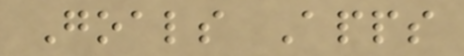Goals Apps
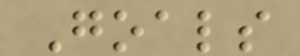Goals
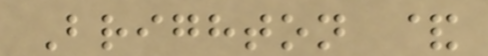Brighton &
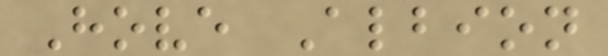Hove Albion
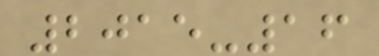2015-16
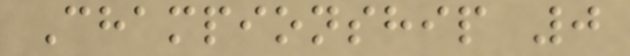Championship 0
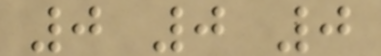0 0 0
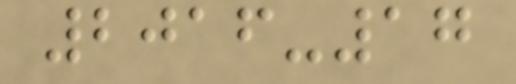2016-17
